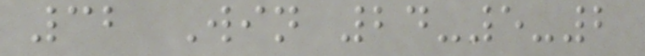32 Win 24-5-2
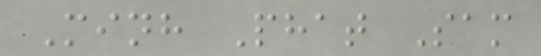Minh Phat Sam
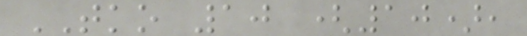TKO 10 (10),
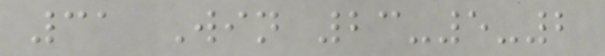31 Win 23-5-2
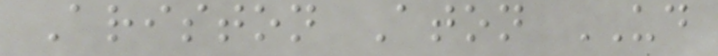Ariston Aton UD
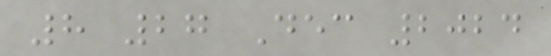8 27 Dec 2024
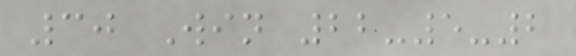30 Win 22-5-2
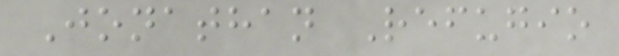Jonathan Refugio
